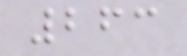263
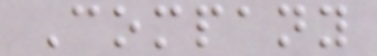Company
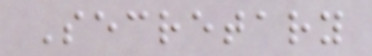Secretary
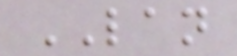LAN
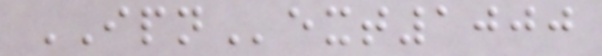IPNext1000
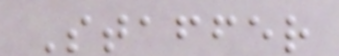Staffer
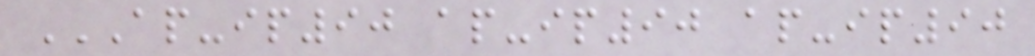AP-IP90 AP-IP90 AP-IP90
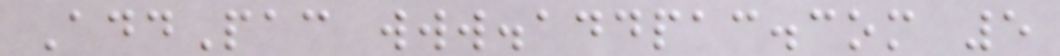AddPac www.addpac.com 5
